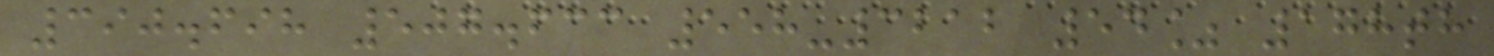390.698 507.633 558-3212 54% 178th
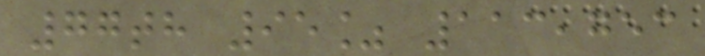77th 95% 113,753
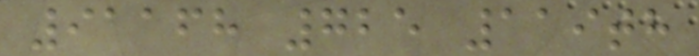91168 725 119th
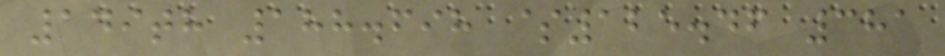149th 188.698 $125.46 381
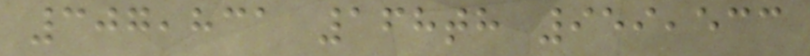307,831 168th 959,533
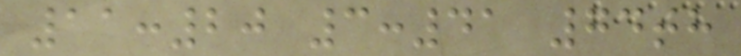11:20 3:41 74th
